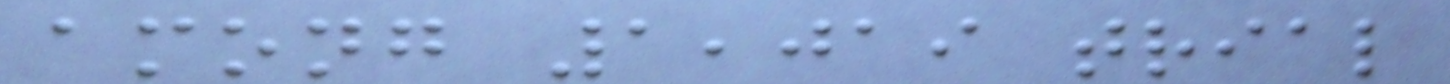among 1,019 trial
